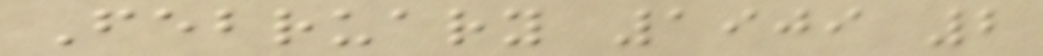February 1909 2
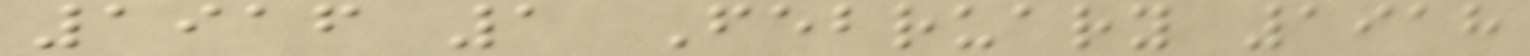1916 1 February 1918
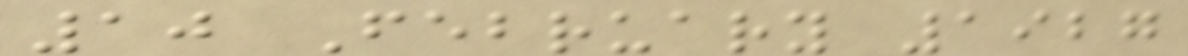10 February 1927
